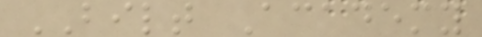BILT Academy
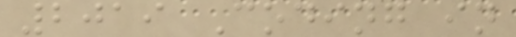2019 Coding in
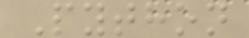Python
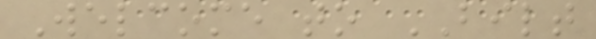Welcome to BILT
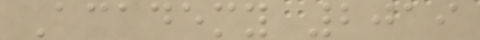Academy 2019
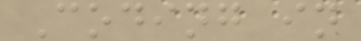Coding in
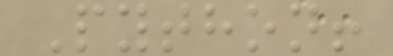Python!
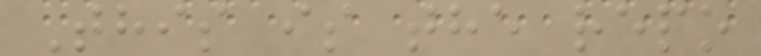This is the repo
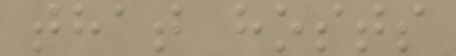that hosts
